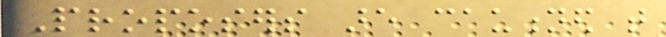Proposers are cautioned that
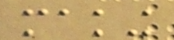making
